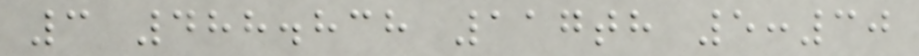3 488.838 117th 5:30
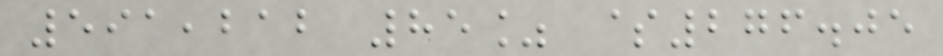591,212 85% $276.05
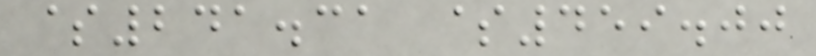$241.31 $459.00
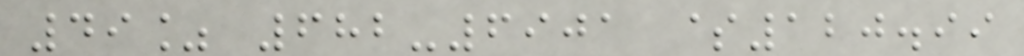49% 682-6901 $120.99
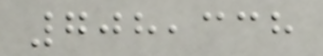708,338
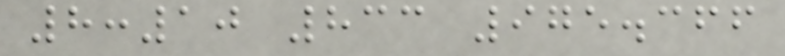8:10 833 975.366
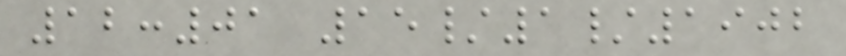12:01 15/1/1902
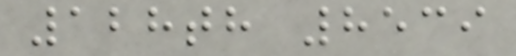128th 8539
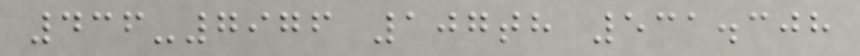436-7976 107th 531.308
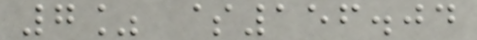7% $156.04
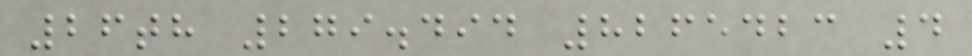26th 279.494 8265423 4
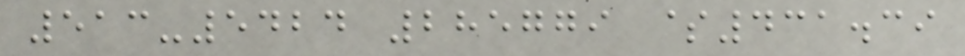513-5424 285779 $431.39
